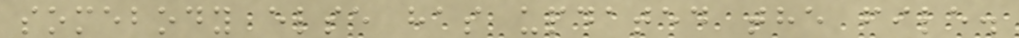somebody else has updated the file.
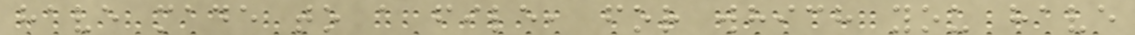have made to a file, for which you have
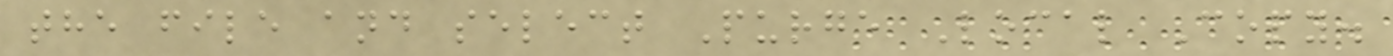the file and select Purge Local Copy.
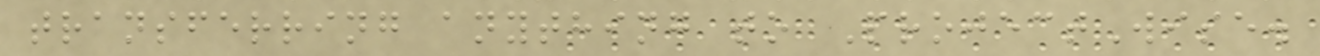transferring anything to ProjectWise.
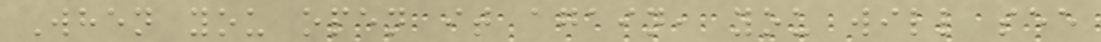When you open it again, you will see
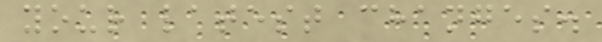your latest changes.
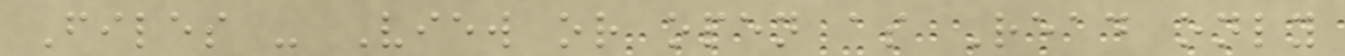Files - View or open as Read only
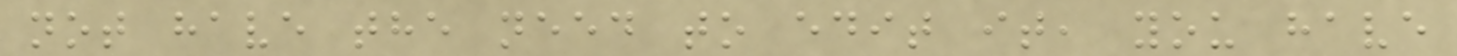not have the need to edit it, you have
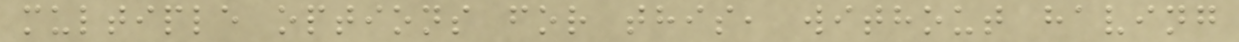multiple options for this, without having
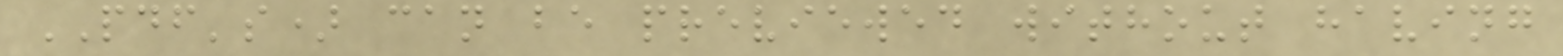PDF's) can be previewed without having
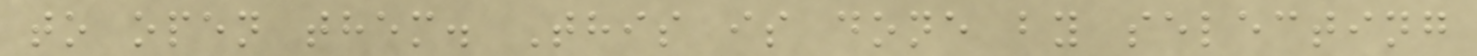to open them. This is done by selecting
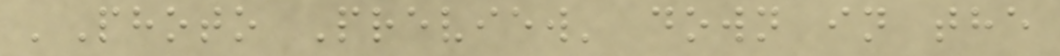'Photo Preview' down in the
